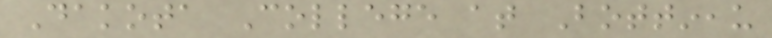Dakota College at Bottineau
